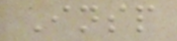Insp
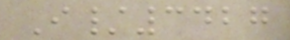I/3427
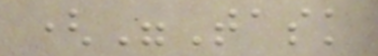("Task
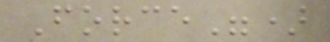Force")
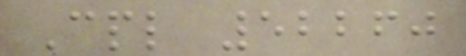Cpl 52260
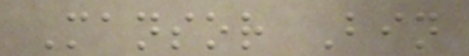Mansor Bin
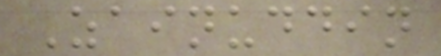Zainuddin
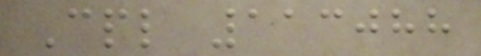Cpl 113088
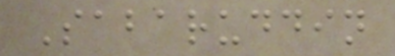Sabaruddin
